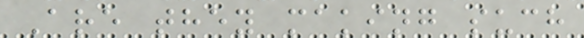Are they making such
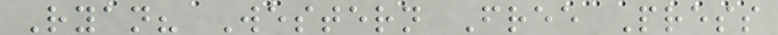Ryan? Western Free Press
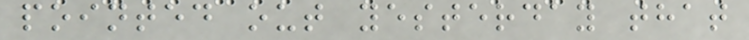pointed out yesterday that
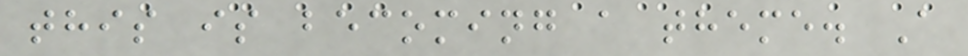this is becoming a theme. A
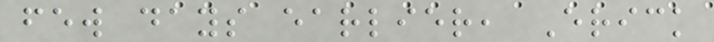few days earlier, Erick
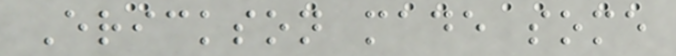Erickson made some
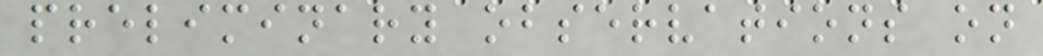preliminary observations on
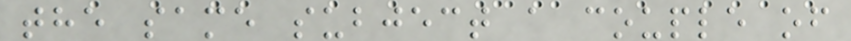the same subject a couple of
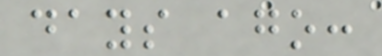days ago:
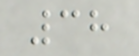38
